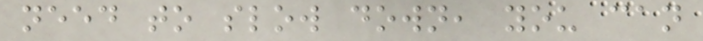need to slow down, you can
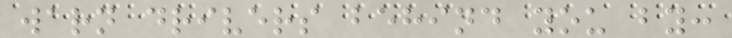warn drivers behind you by:
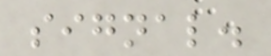signal.
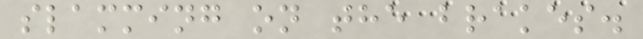slamming on the brakes.
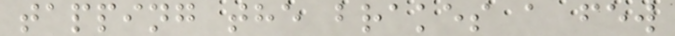tapping the brakes a few
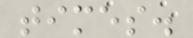times.
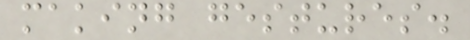making gestures.
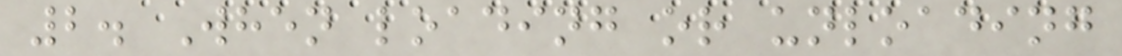2. When loading or unloading
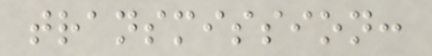transmission:
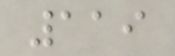119
